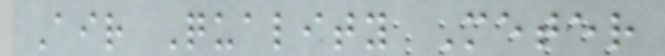Air Quality Meter
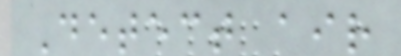Detect air
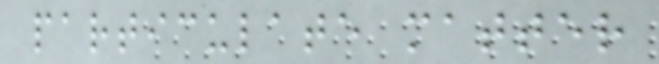particulate matter
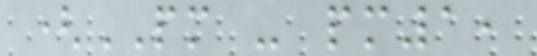(PM - pm1,
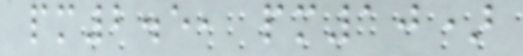pm2.5, pm10)
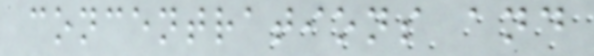concentrations and
